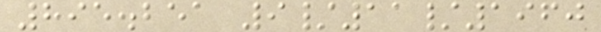895.251 9/11/1960
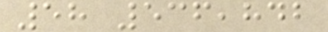58 536,842
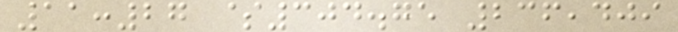11:27 $304.75 236,409
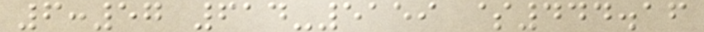6:57 614-5159 $444.16
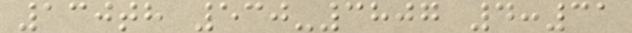130th 530-3807 4:31
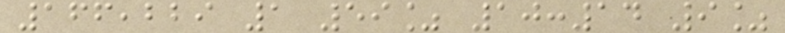166,229 1 59% 10:14 9%
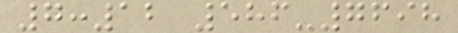7:12 586-7698
